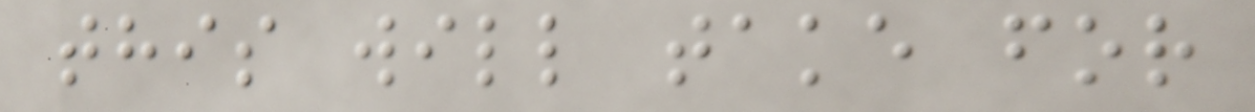this will take for
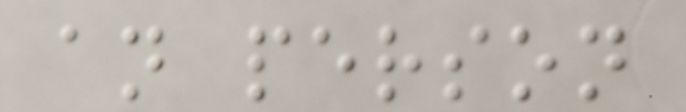an person
